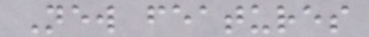New features
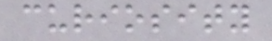curiosity
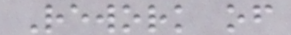Rework of
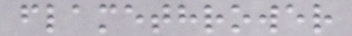flamethrower
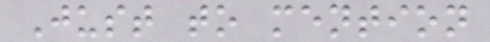Just to mention
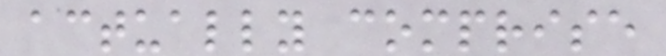actually comprise
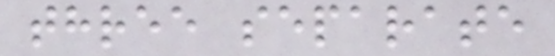three separate
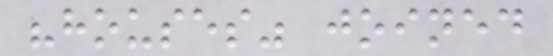"houses" joined
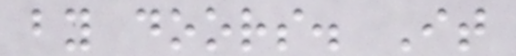by doors. It
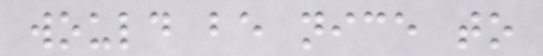would be nice to
